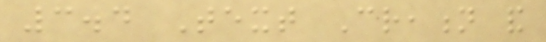3.4 Text Creation and
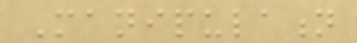Manipulation
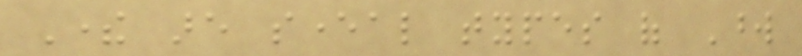There are several types of Word
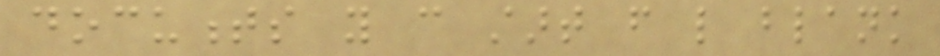documents you can start from like blank
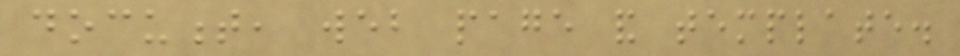document, web page and template.
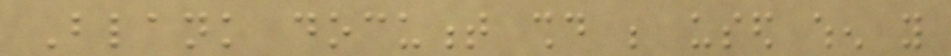Blank document should be used when you
